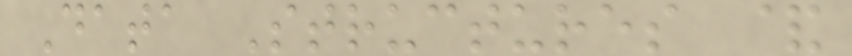Data Structures &
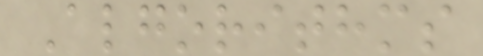Algorithms
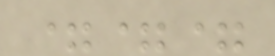===
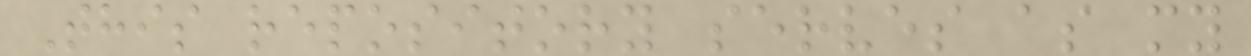This repository serves as my
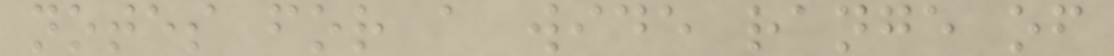notes for a wide range of
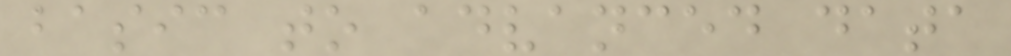basic to advanced data
